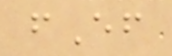fEf
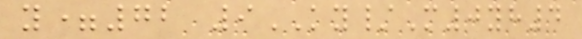y=72 9KY/M0yh4
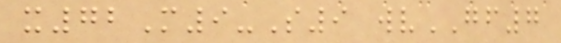x72M9-S9 wvGF7
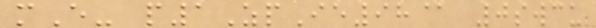mE- p1ZpIe98@ 0swcu
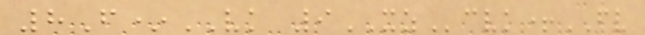8F*VK 9XZcvk+FV
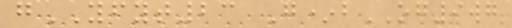gYFYT23 G*bOG9wg
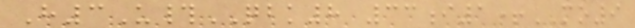H3U#QBK8 33i1+MO9
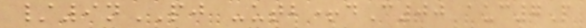/9nPJ -utb+dC00 auc7P
